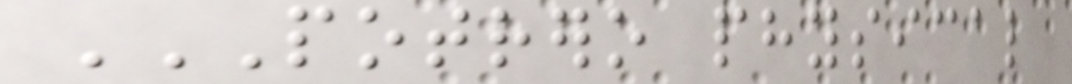POTRERO PHYSICAL
